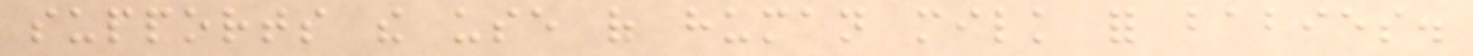supports the use of human milk for babies.
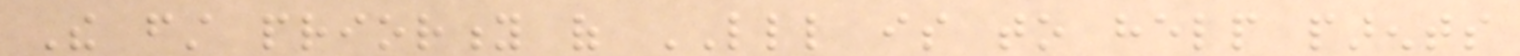The first priority of LLL is to help parents
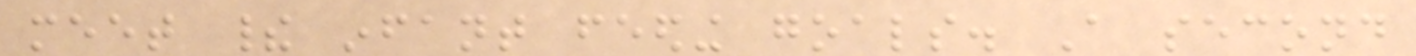meet their infant feeding goals. A second
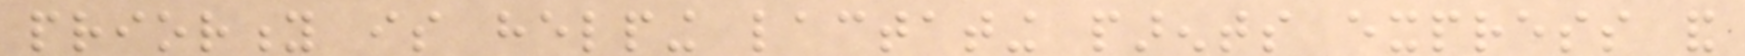priority is helping lactating parents express and
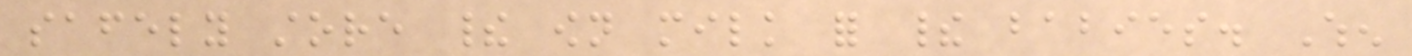safely store their own milk for their babies. When
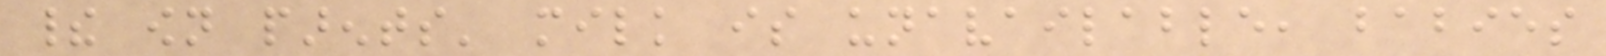their own parents' milk is unavailable, babies
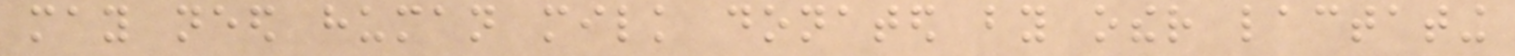may need human milk donated by other lactating
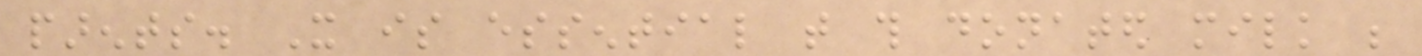parents. It is essential that this donated milk be
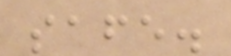safe.
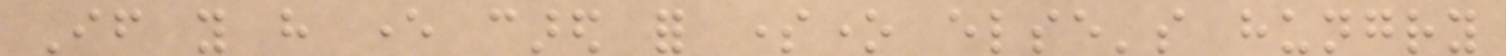If you have ever cared for someone else's hungry
